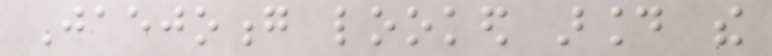Jaejoong looked around the
